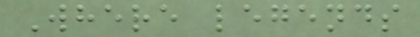Where legends
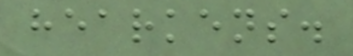hearkens.
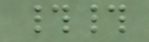##
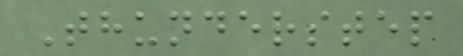Thunderstep
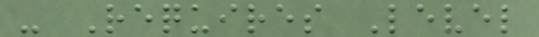- Requires Level
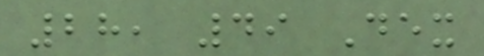28, 49 Dex
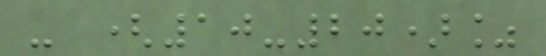- (10-20)%
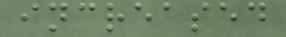increased
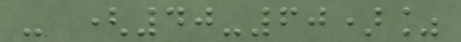- (40-60)%
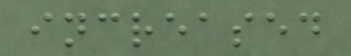increased
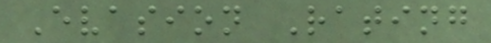Evasion Rating
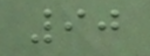90
